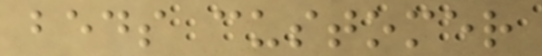beds customer
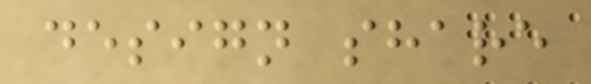design share
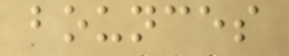bounces
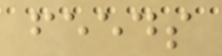feeds
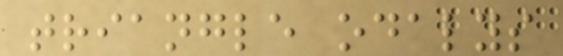triangle odalys
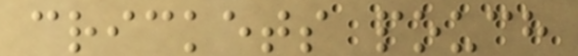crickets pouch
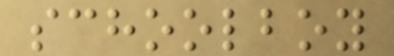schoolboy
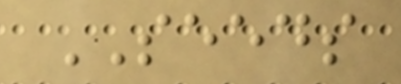SEEDS
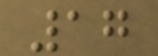17
